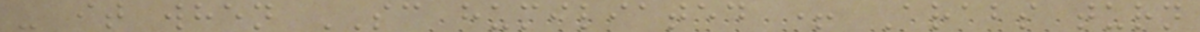- it when SC humiliated + Arabs turn
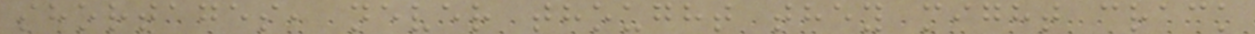shortages, never thought they might crack
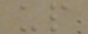up
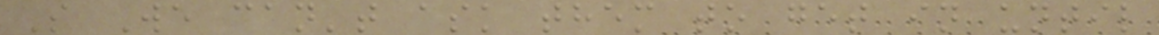S We can't ask them to get in until
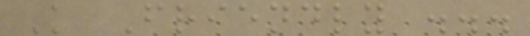K Friendly ...
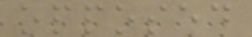opposed
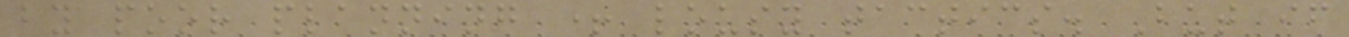by poor planning + lousy tactics. But if
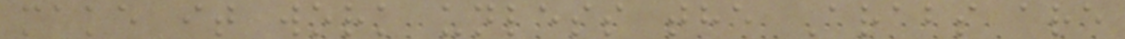make it work unless the Arabs are
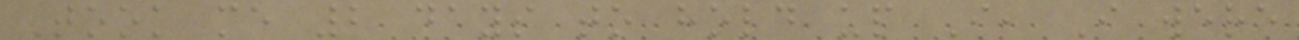Took me 2 days to hold up I, I were
